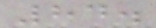84.
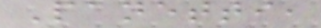Panetti,
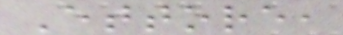Ettore,
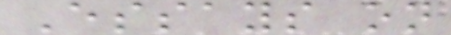Essays on
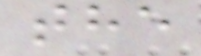the
